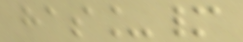has_many
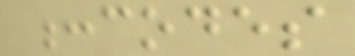:codes
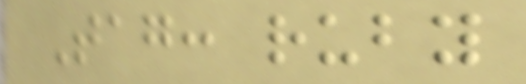Tag: ruby
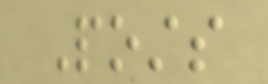Posts
